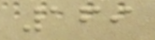169
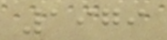1979
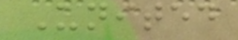United
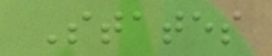States
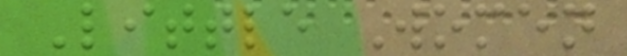Little Women
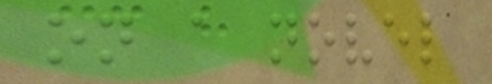on a novel
